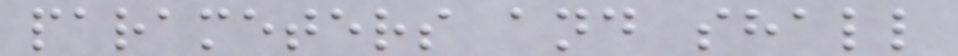parameters and shall
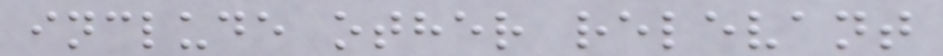include other relevant
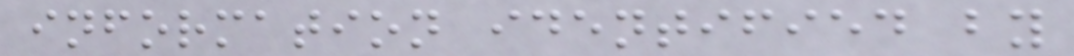information identified by
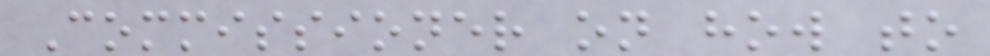Commissioner on how to
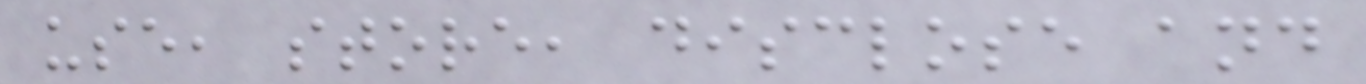use, store, disclose and
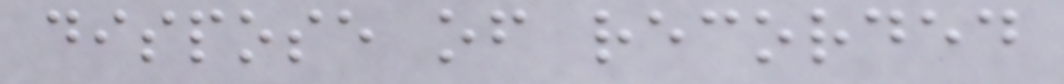dispose of recorded
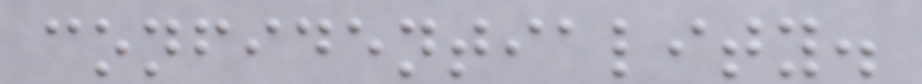confidentiality.
